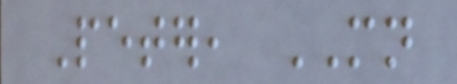Peter, MN
